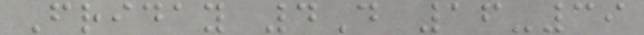Friday 4D 16-39
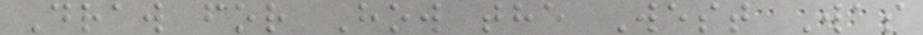Draw for How the West Was
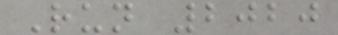Run 2020
